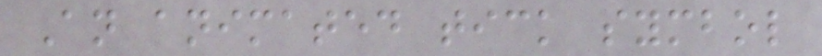An animated tick symbol
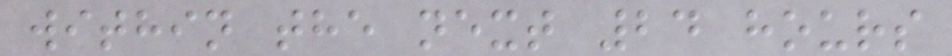within the next 24 hours
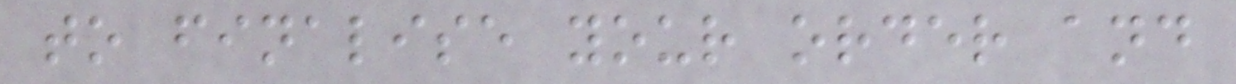to finalise your order and
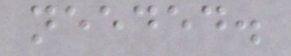needed.
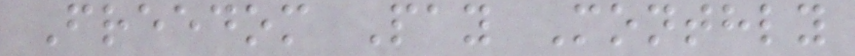Freedom Pay Monthly
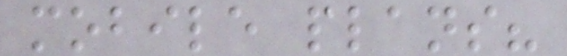mobile plans?
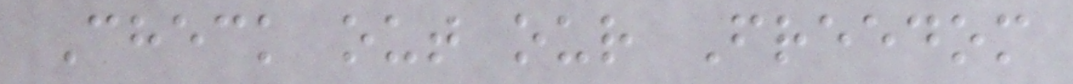Check out our Freedom
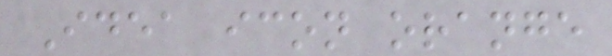Idea icon orange
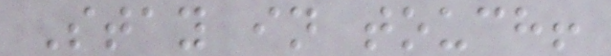Stay in touch!
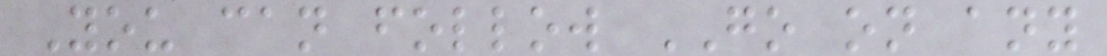You can follow GO on any
